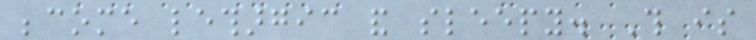become lethargic and sleepy. This is
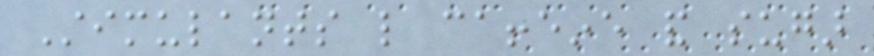Stimulants like caffeine and sugar
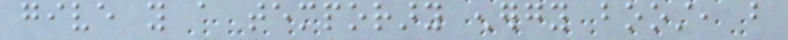give you a temporary energy boost, but
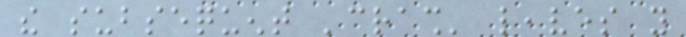the subsequent 'crash' leaves you
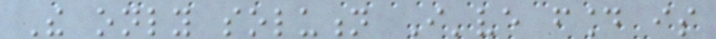The only solution I've found is
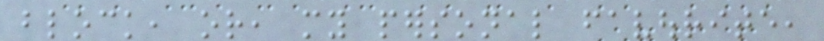block, or, my personal favourite,
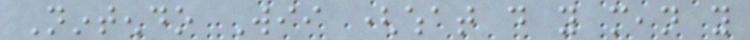Nintendo Wii (what do you mean you
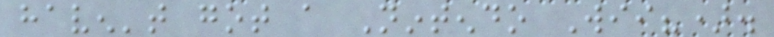haven't got a Nintendo Wii?).
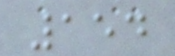154
